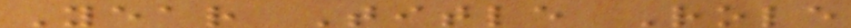Year Title Role
